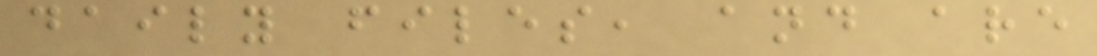daily files, and are
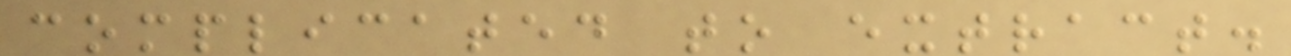complicated to extract.
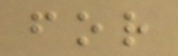for
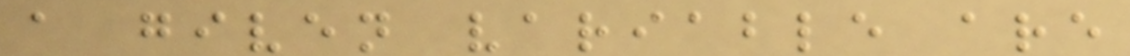a given variable are
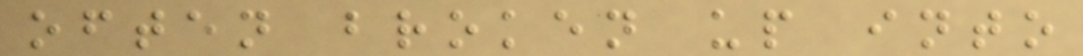often broken up into
